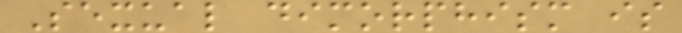Sexual dimorphism is
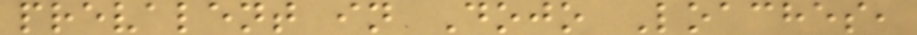prevalent in Dojo Loaches,
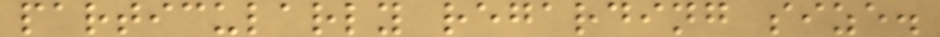particularly regarding size.
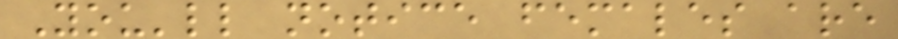You'll notice females are
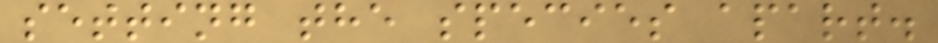setting the species apart.
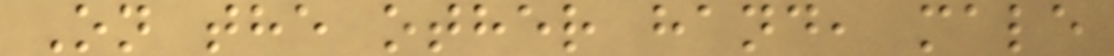On the other hand, male
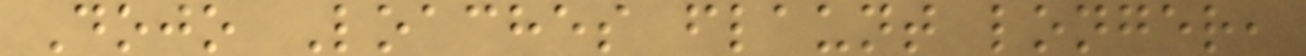Dojo Loaches flaunt longer,
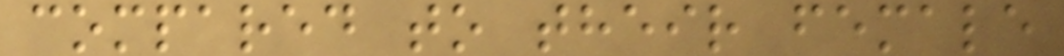compared to their female
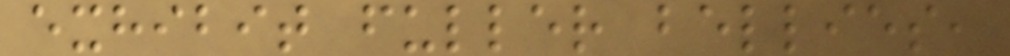exhibit fuller bellies,
